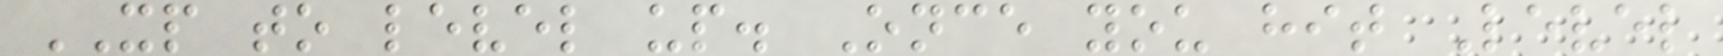XP to level up. Once you hit Level
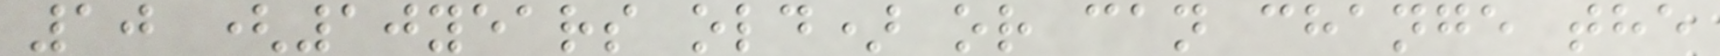10 (10years old) or can change the
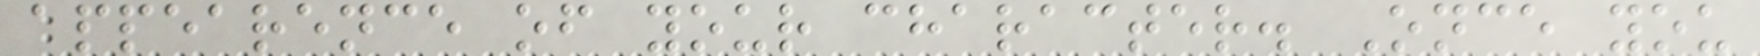appearence of your character. Once you
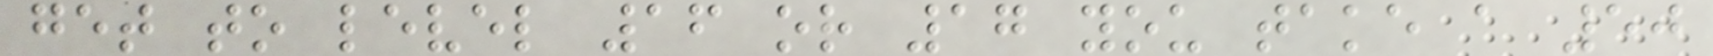get to level 16 or 17 you take a 50
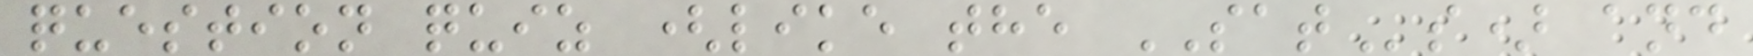question quiz (like the SATs) and
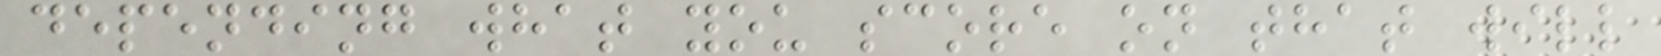depending what you score on that will
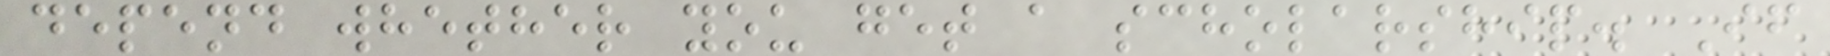depend whether you get a scholarship. If
